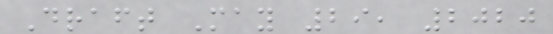Draft May 29, 2020
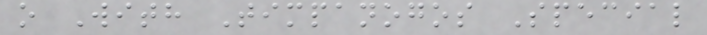o With Timpanogos Special
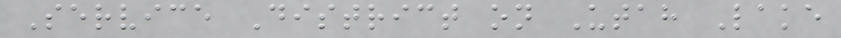Service District on Utah Lake
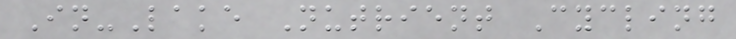In-Lake Nutrient Cycling
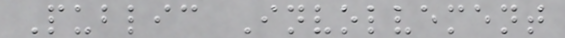Public Involvement
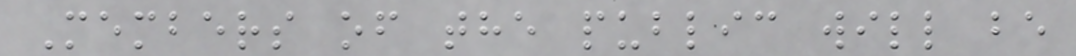Members of the public will be
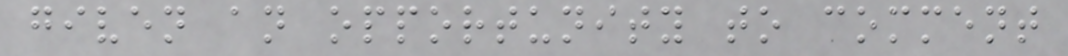given an opportunity to comment
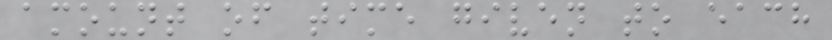amount of time given to each
